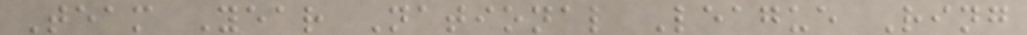Team Year National League Ring
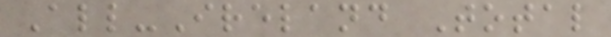All-Ireland Total
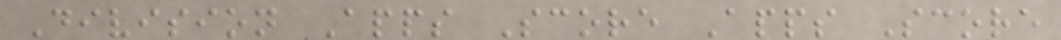Division Apps Score Apps Score
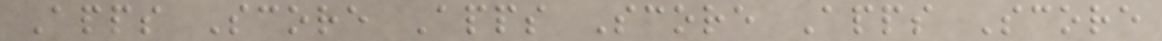Apps Score Apps Score Apps Score
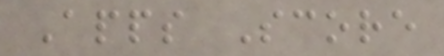Apps Score
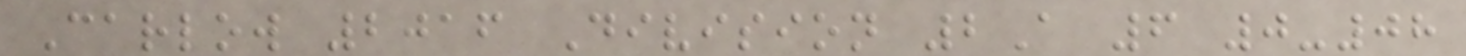Carlow 2016 Division 2A 6 0-08
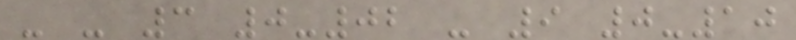- - 3 0-02 - 9 0-10
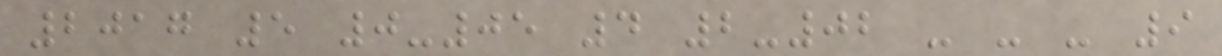2017 5 0-05 4 2-02 - - - 9
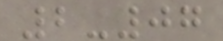2-07
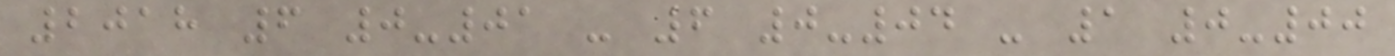2018 6 0-01 - 6 0-04 - 1 0-00
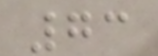73
